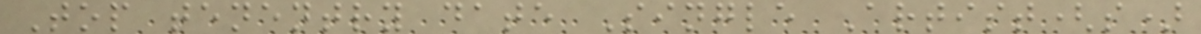Top tenentry date Single Artist(s)
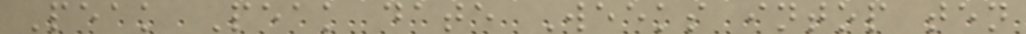Peak Peak date Weeks intop ten
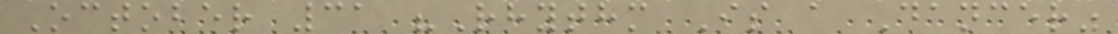October 31 "Rhythm Is a Dancer"
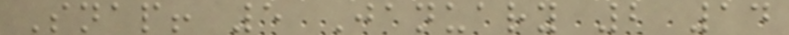Snap! 5 January 2 14
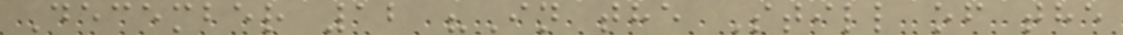December 12 "In the Still of the
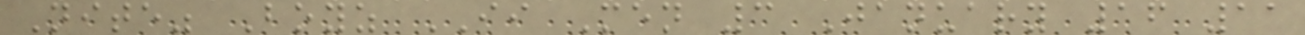Nite" Boyz II Men 3 January 16 11
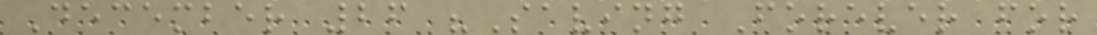December 26 "Saving Forever for
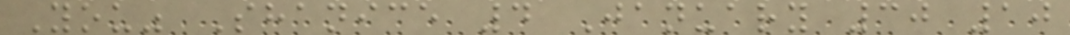You" Shanice 4 January 30 10
